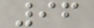96
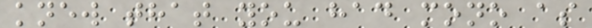knew that you had mono as
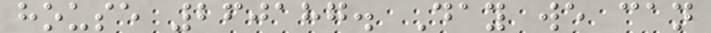house 260187. Day we can
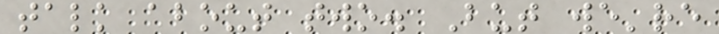talk about two. But we're
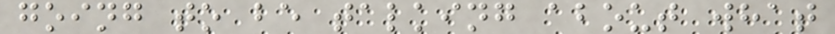going to be talking about what
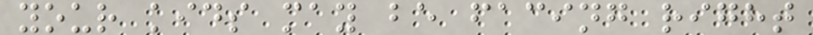your kids may be facing right
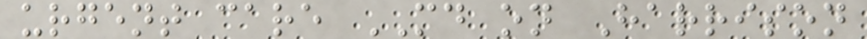urgent care MD on Harrison
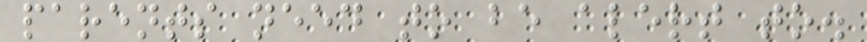parents need to be alert to.
